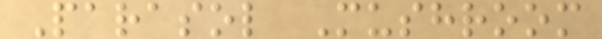Parasol Mushroom
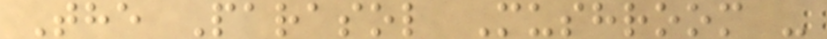The Parasol Mushroom -
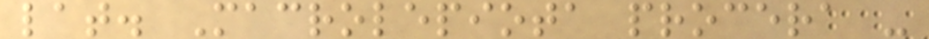lat. Macrolepiota procera -
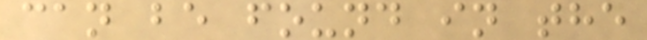can be found in the
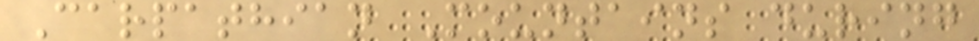Carpathian Mountains during
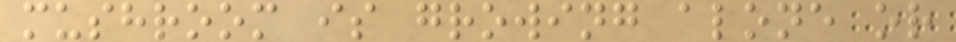mushroom is growing alone or
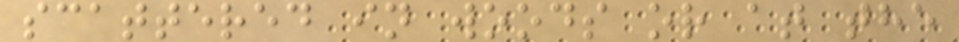scattered in woods or at the
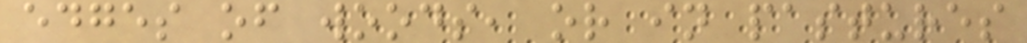edges of woods, or in pastures
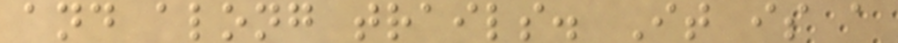and along trails. It is a
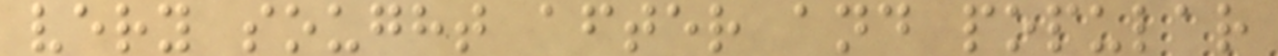very sought after and popular
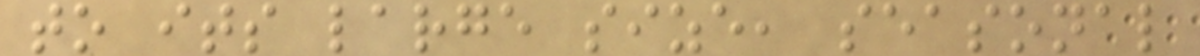to its large size, seasonal
